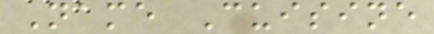Name Cuisine
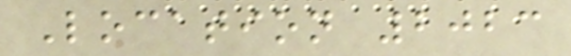Location 2023
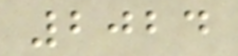2024
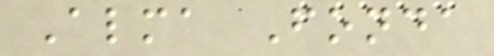Alma Fonda
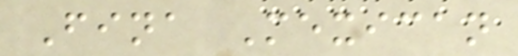Fina Mexican
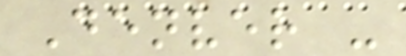Denver -
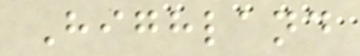Highland
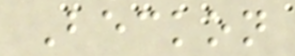Beckon
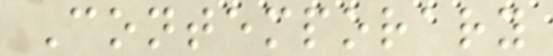Contemporary
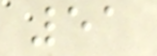51
